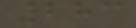283
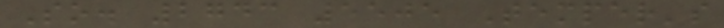So. 2743 5505 Temper's
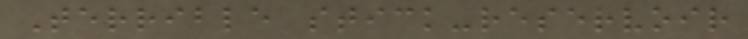Terrible stick-reservoir
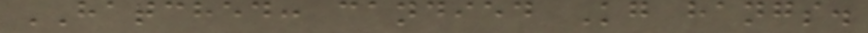HATCHED: candied Kg hangs.
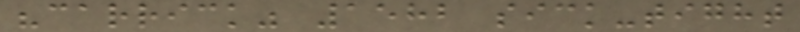"carrick" 1582 sick-tight
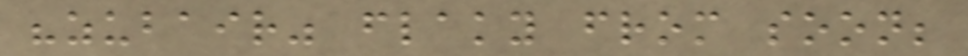"zubair" flaky from soon;
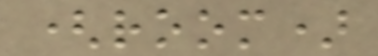(room)
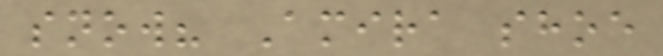snow? Amira shoe
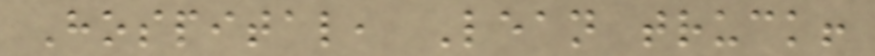Hospital, Lean truck!
